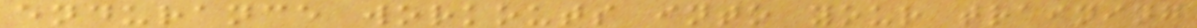endurance workouts into your training
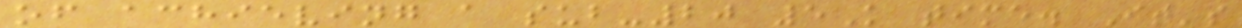of achieving a sub-20 5K time. It's
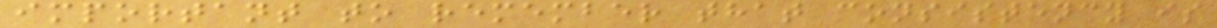important to remember that consistency is
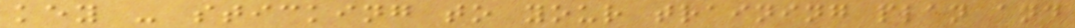key - sticking to your training plan and
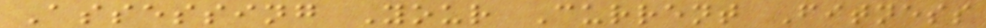Assessing Your Current Fitness
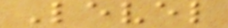Level
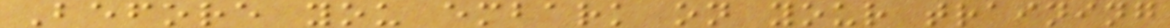Before you embark on your training
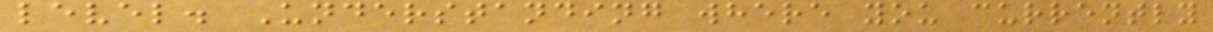level. Understanding where you currently
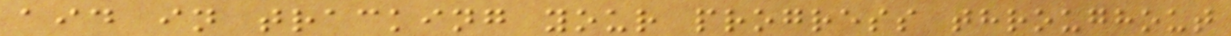aid in tracking your progress throughout
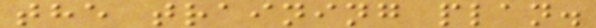the training plan.
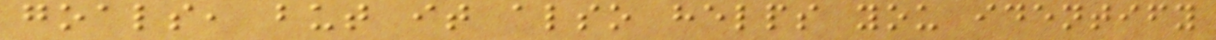goals, but it also helps you identify
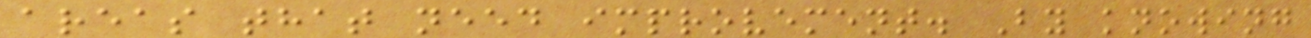areas that need improvement. By knowing
